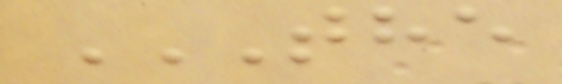THE
